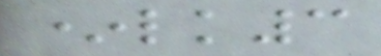*lk3
